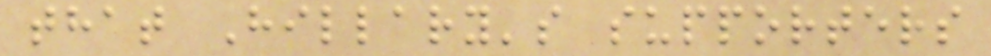that Hillary's supporters
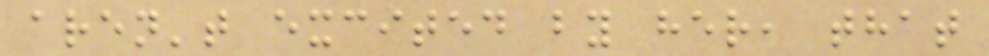aren't excited by her, that
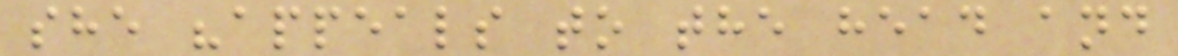she "appeals to the head and
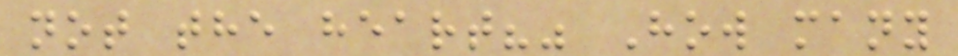not the heart?" How many
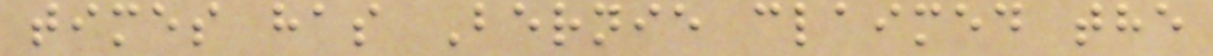times has Bernie claimed the
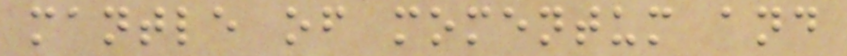mantle of momentum and
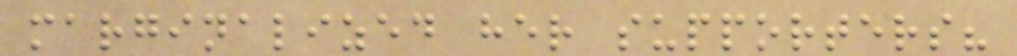marginalized her supporters?
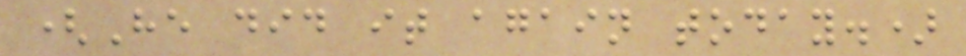(He did it again today.)
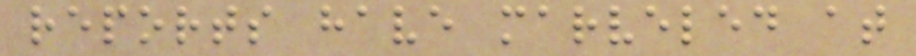reports have marveled at
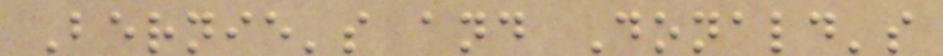Bernie's and Donald's
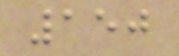150
